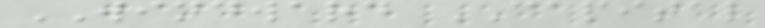WINDWARD CAPITAL
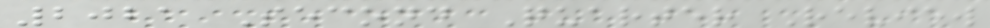2021 Second Quarter Review
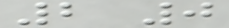2 0
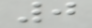0
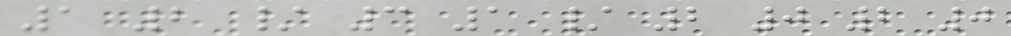1 2 / 3 1 / 2 0 2 0
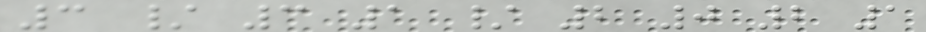3 / 3 1 / 2 0 2 1
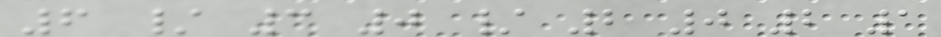6 / 3 0 / 2 0 2 1
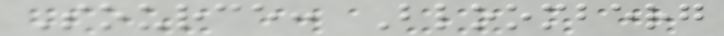Source: Bloomberg
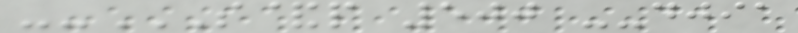--S&P 500 --DJIA
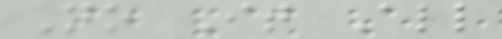No It All
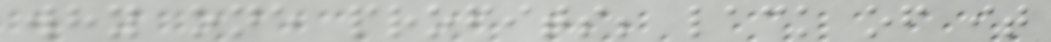why one profits; lack of it
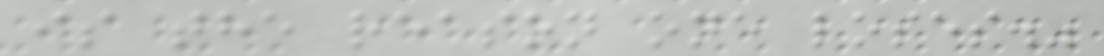is the reason one loses."
